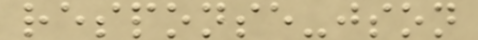response-json
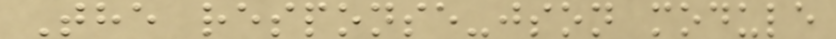The response-json module
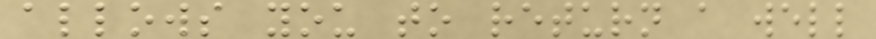allows you to return a well
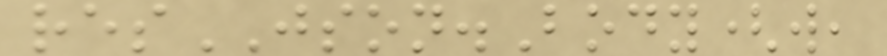resJSON.Body(w,
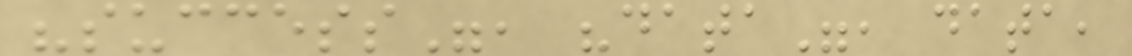"success", "data", data,
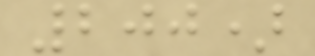200)
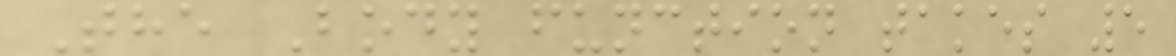The Body function takes 5
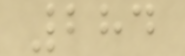284
